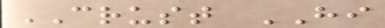CRUST HI
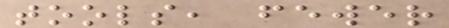tools, fewer
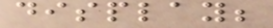display;
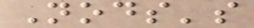Nods's
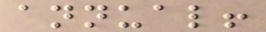annual!
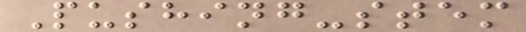Pushing-stem
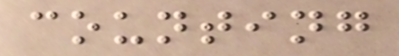counting
